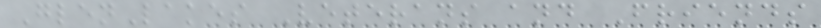GlenLakes Veterans and Friends
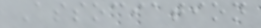Association
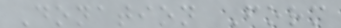Donation Form
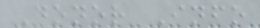Donor Info
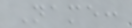Name:
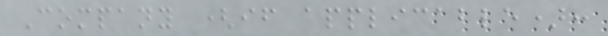Company (if applicable):
